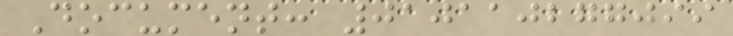Document: 010110277099
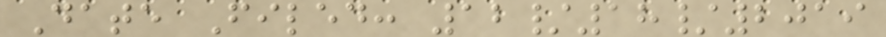Date Filed: 12/18/2019
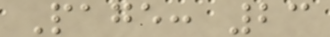Page: 23
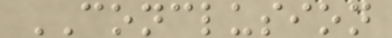CONCLUSION
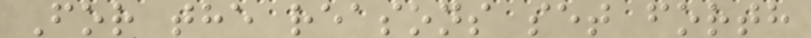For the reasons set forth
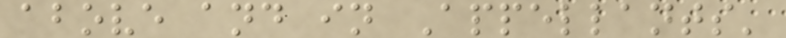above and in Appellants'
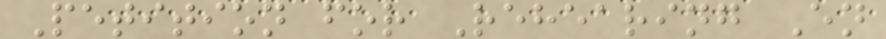Petition for Rehearing En
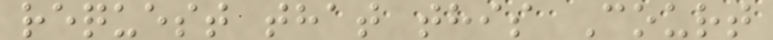request that this Court
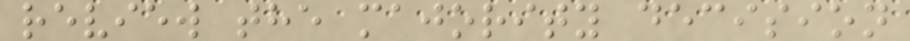review the majority decision
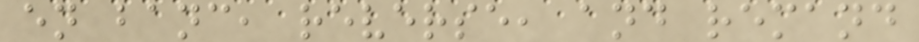en banc, reverse, and remand
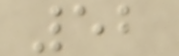52
